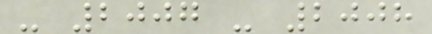- 2007 - 2008
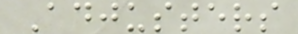Adjusters
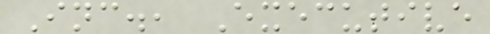Inc., Executive
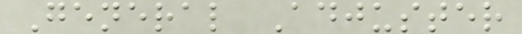General Adjuster
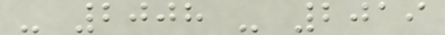- 2008 - 2019
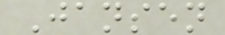Jansen
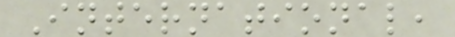International,
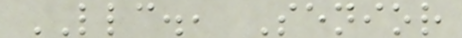LLC., Senior
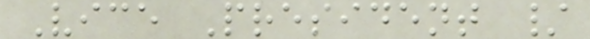Vice President /
